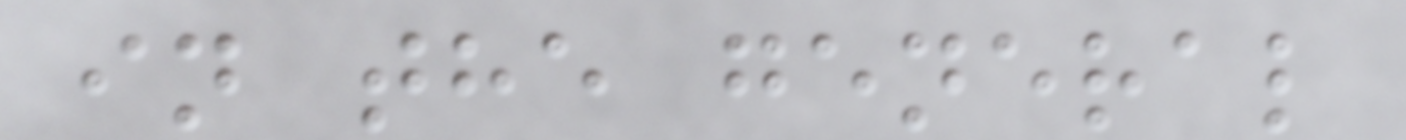in the general
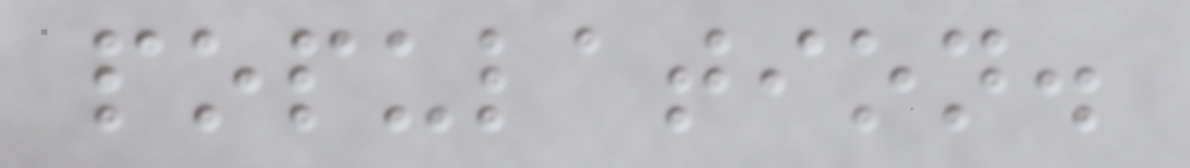population.
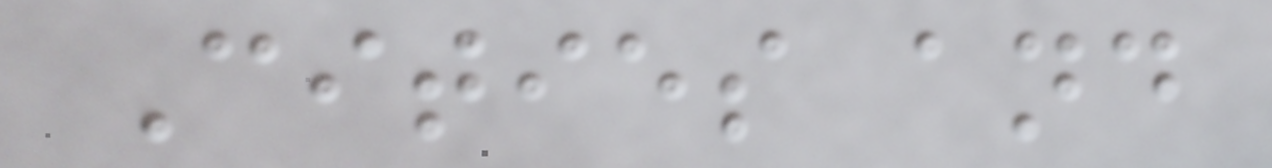Cities and
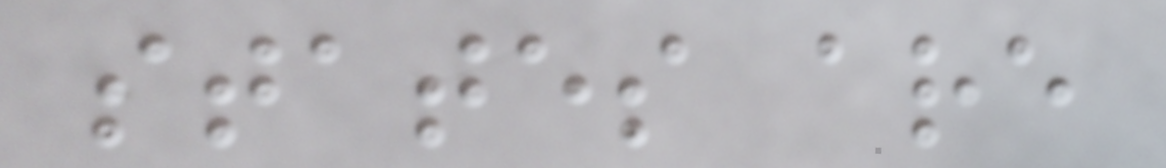states are
